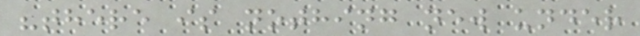"there is nothing new under
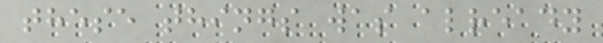these things was already
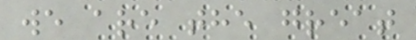we are the great
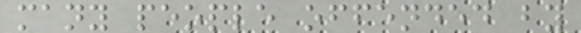many people offended by
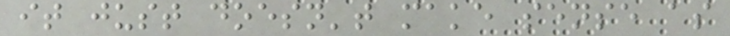it just doesn't make sense as
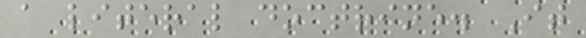a literal doctrine. It
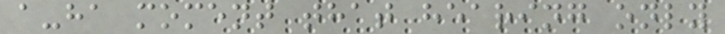a-ha moment that hearing only
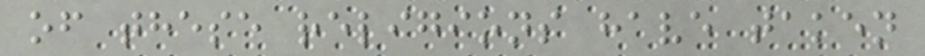of these religions have taken
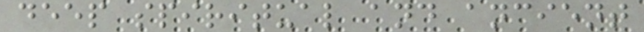deep spiritual and ancient
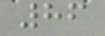86
